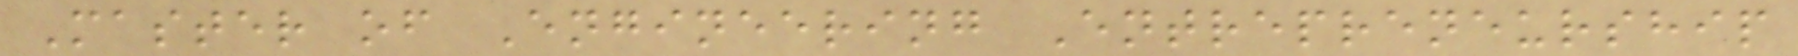Master of Engineering Entrepreneurship
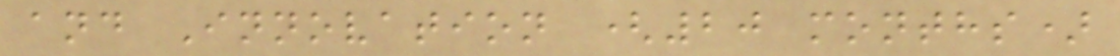and Innovation (20 months)
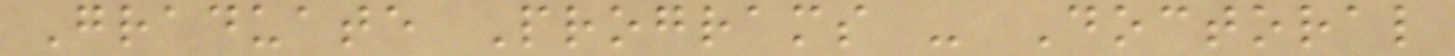Graduate Programs - Doctoral
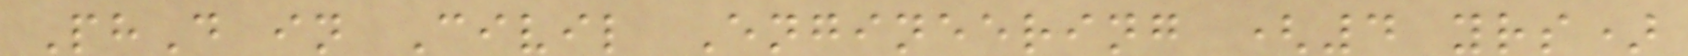PhD in Civil Engineering (4 yrs)
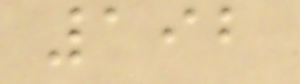192
